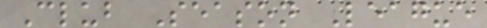Club Season League
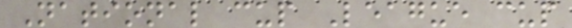National cup League cup
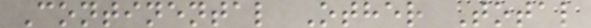Continental Other Total
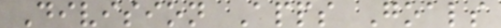Division Apps Goals
